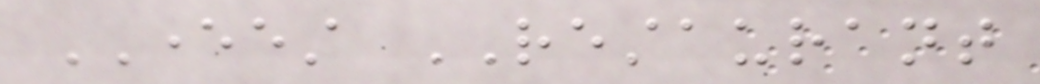EVEREST RESTAURANT
